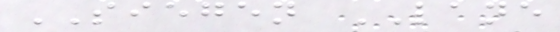SIEGEN LANE
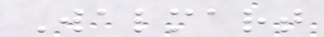Walmart
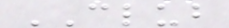CLUB
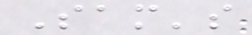Sam's
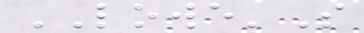LOWE'S
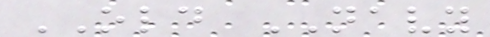OLD NAVY
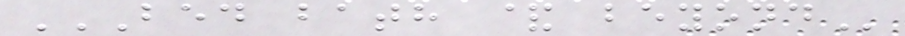BED BATH & BEYOND
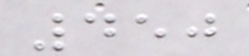450
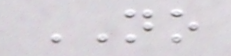NO
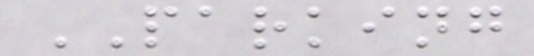PARKING
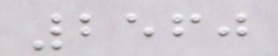2560
